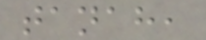tanah,
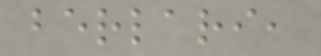berlari,
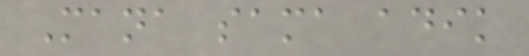Mana sama adik
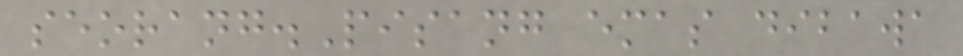seorang.Pisang emas dibawa
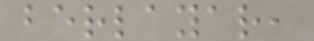berlayar,
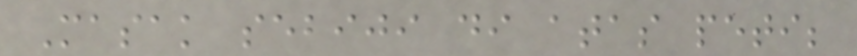Masak sebiji di atas peti;
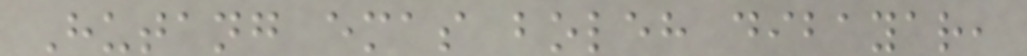Hutang emas boleh dibayar,
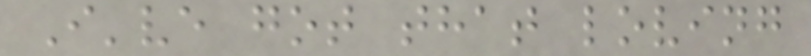I've got that loving
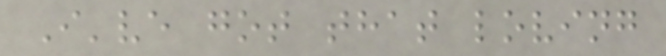I've got that loving
